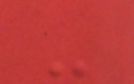-
